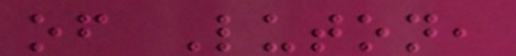of Luton,
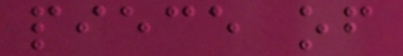piece of
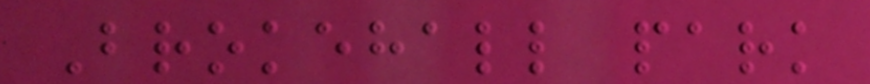Brokehall park
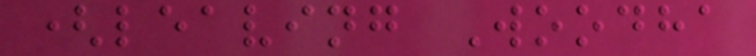(leaving Woodha
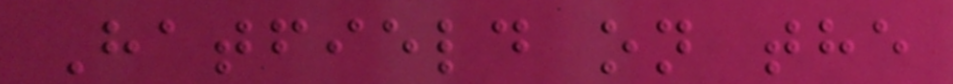Hatfield on the
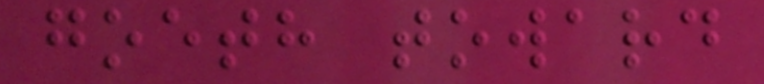goeth toward
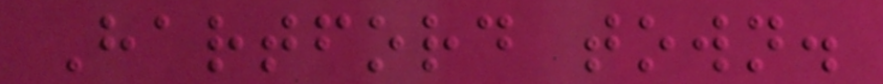Hartford town.
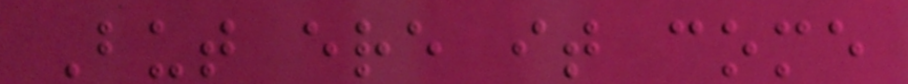But ere it come
